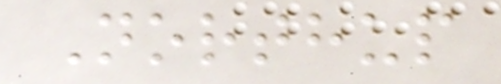Northup
